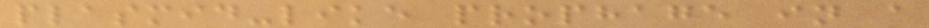plasmid-like prophage in a
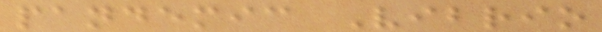pandemic Vibrio
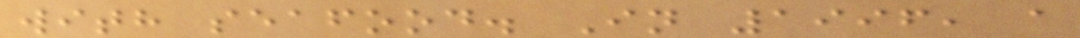with seafood. In 1996, a
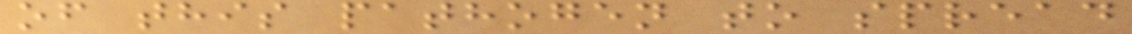of this pathogen to spread
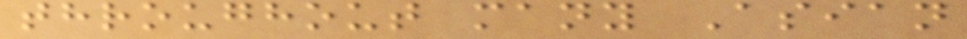throughout many Asian
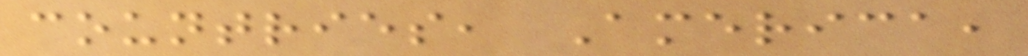countries, America,
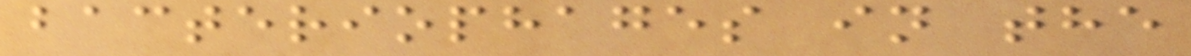bacteriophages in the
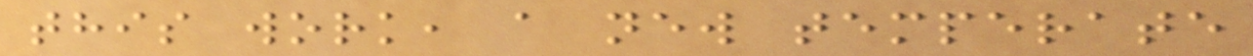this work, a new temperate
